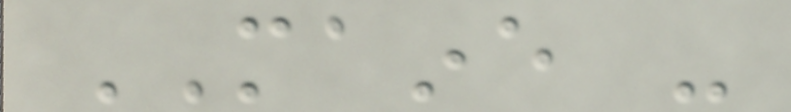MAINE -
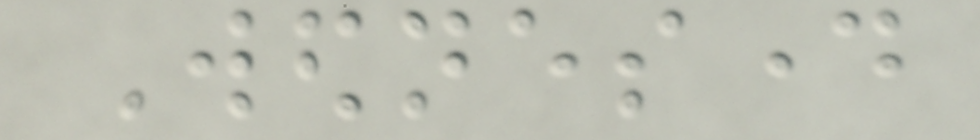Wednesday
